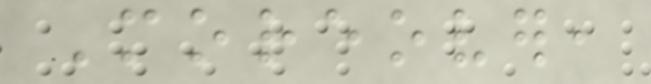Moreover,
